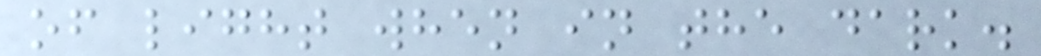of light when in the dark.
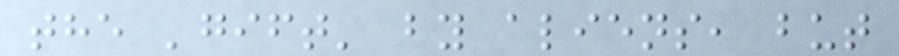the 'gift' by aliens, but
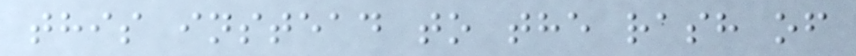this instead to the rash of
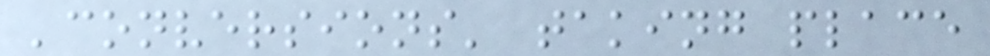'conversions' taking place
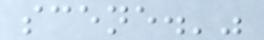scene.'"
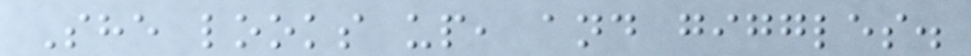She looks up, and giggles.
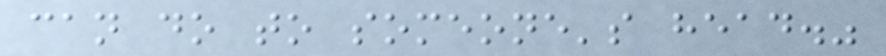can do to someone's head."
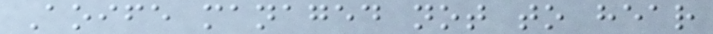Aoife managed not to hear
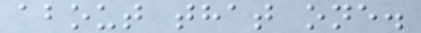about that one.
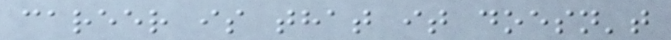career is that it doesn't
